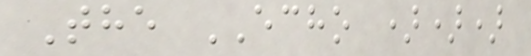The ECHO )))
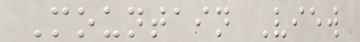Mountain View
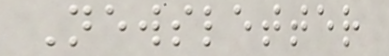Newsletter
